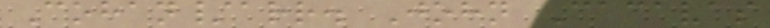Cohan/arr. John Cacavas
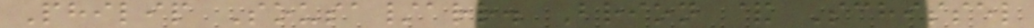Philip Sousa/arr. Brion & Schissel
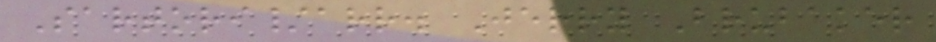Sartori/arr. Jerry Brubaker
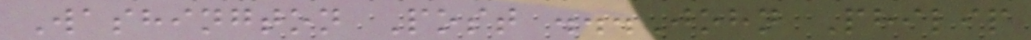Washington Post ...John Philip
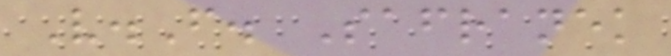V.F. Safranek
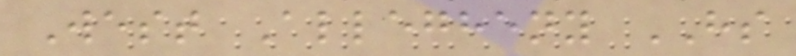West Allegheny HS
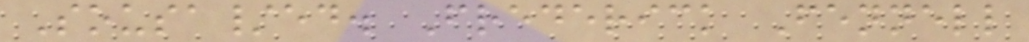Sousa/ed. Frederick Fennell
